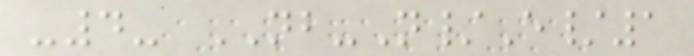-4- NB-N/E/1
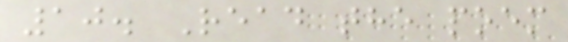10. Read the poem
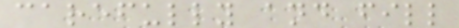carefully and fill
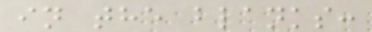in the blanks:
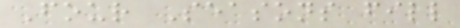Four Seasons fill
